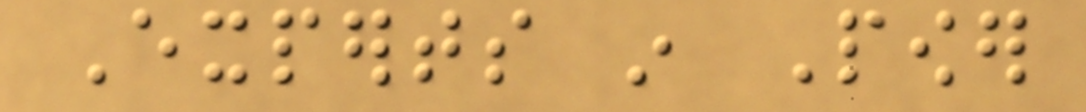Experts in Power
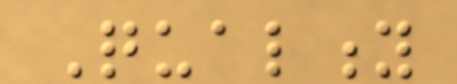Quality
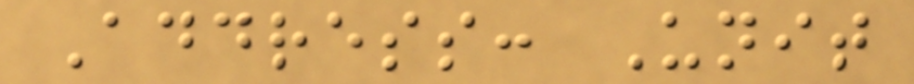Address: Unit
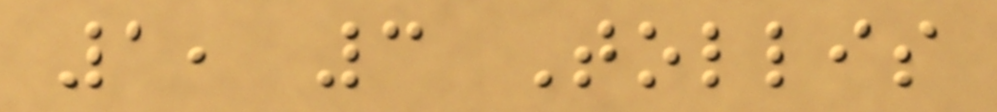1, 3 Tollis
